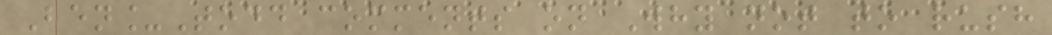Ben_Todd comments on Why not to rush
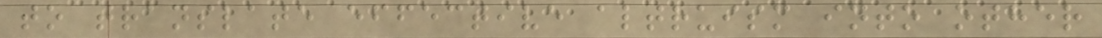to translate effective altruism into other
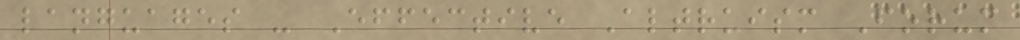languages - Effective Altruism Forum
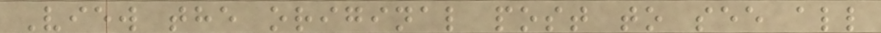View the original post to see all
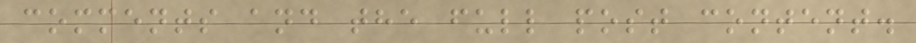comments and the full post content.
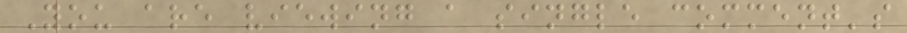You are viewing a single comment's
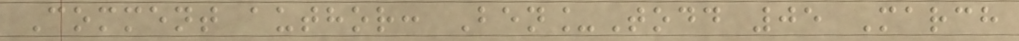Comment author: Ben_Todd 05 March
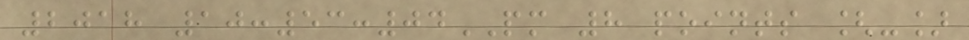2018 10:53:04PM 8 points [-]
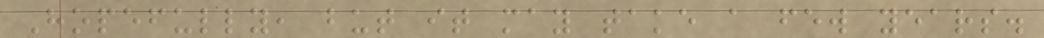Hopefully, but it may take a few years.
